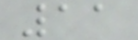11
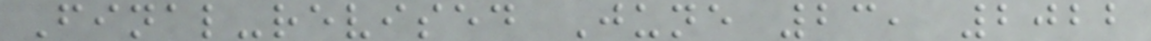Final-revised June 23, 2022
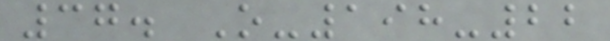37. O-198-22
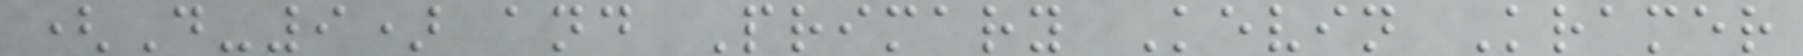(D-9) and Primary Kevin Kramer
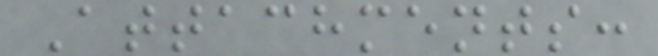Attachments:
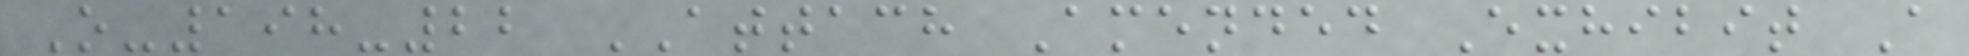O-198-22 ATTACH Amended Exhibit A
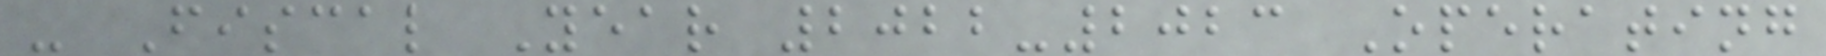- Fiscal Year 2022-2023 Operating
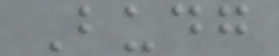Budg
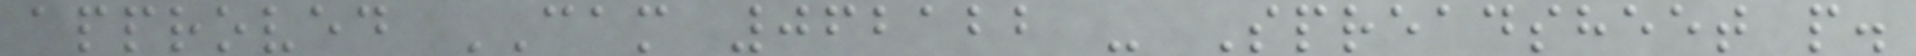approved CAM 062122 - Spreadsheet p.
